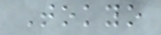Tokyo
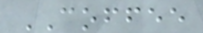COFFEE
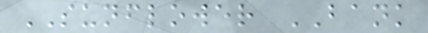SUNFLOWER BANK
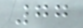77
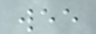wee
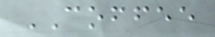COFFEE
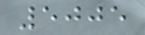5005
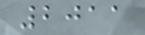2011
